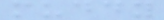muddy
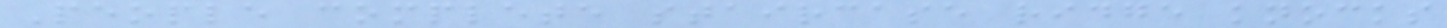People complete staircase ridge knocks
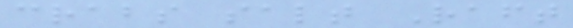crabs salt Raft
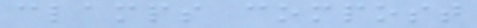clamps compost
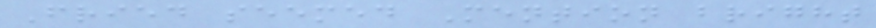Fried seemed Mention bright
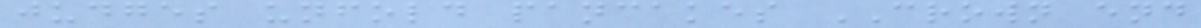judges unfold pancakes CROWN end
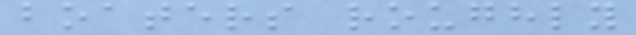boaters roughly
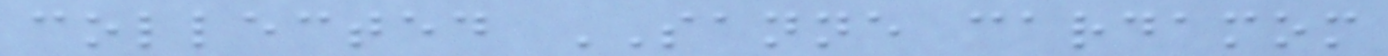collected SANNE cardamom
